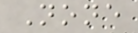None
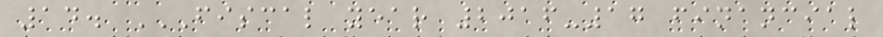14. FISCAL YEAR 2016-17 FINANCIAL
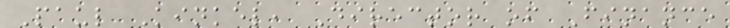Paul Kinkel, Director of Finance
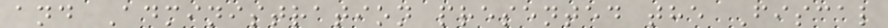and Administration presented the Fiscal
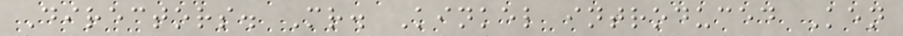Directors. Mr. Kinkel introduced Ken
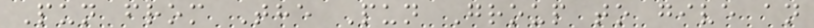Pun from The Pun Group to give an
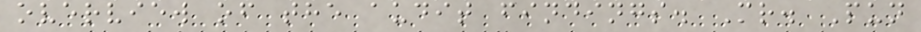overview of the audit findings. Mr. Pun
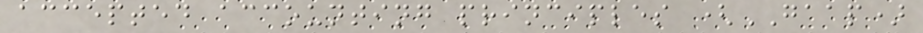accepted accounting principles (GAAP)
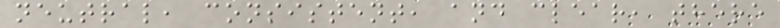neutral, consistent, and clear, there
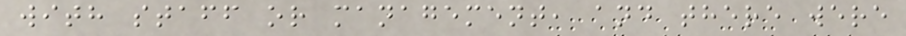with staff or management, and there were
